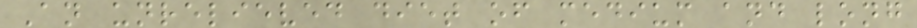An unrelieved diet of medium and long
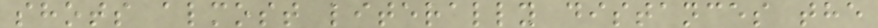shots almost literally distances the
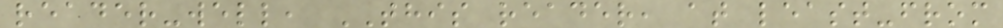reader-well, THIS reader, at least-from
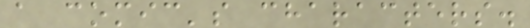a comic's characters.
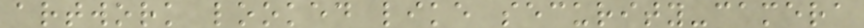artwork looked like security-camera
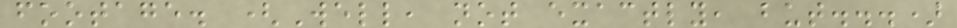footage. (Well, not exactly, but...)
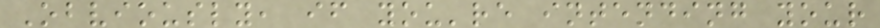Obviously, if you're intending your
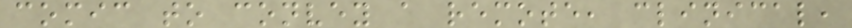comic to convey a remote, clinical,
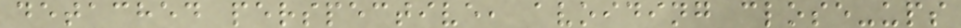detached perspective, avoiding close-ups
